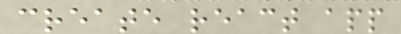create react app
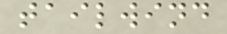tailwind
